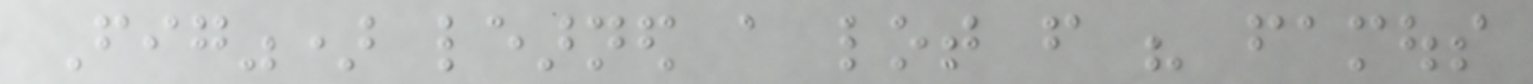Fig") learned a lot from his famous
